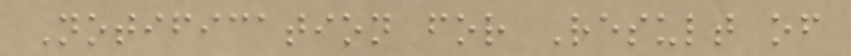Notification for Result of
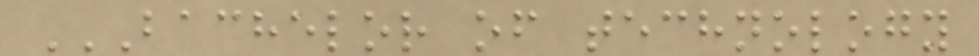BACHELOR OF TECHNOLOGY
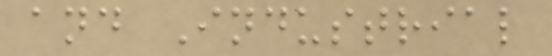and Industrial
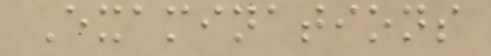Examinations
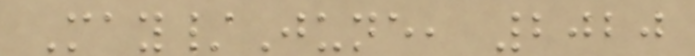May/June, 2020
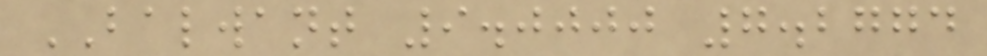BALWANT 9.0000 7.2774
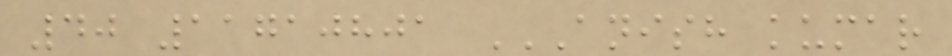40 11710801 ANISH KUMAR
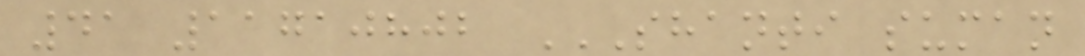41 11710802 SHANTI SUMAN
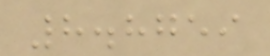8.8759
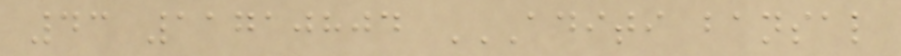43 11710804 ADITI BANSAL
